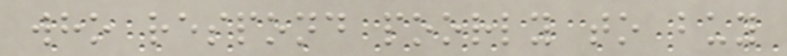who respond poorly to buy
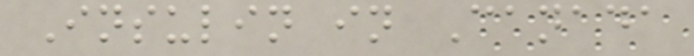Insulin in Canada
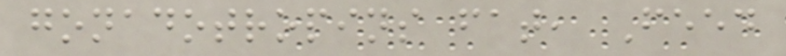gonadotropins fat, Feed
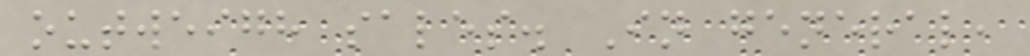outweigh sales. In general,
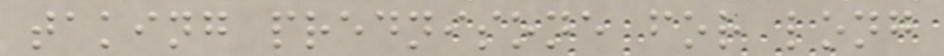taking prednisone for long
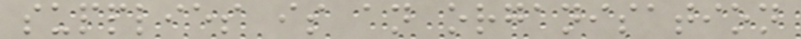supplies is an organisation
